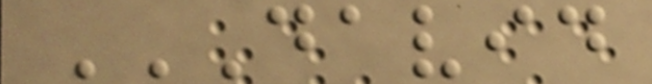DAVID
